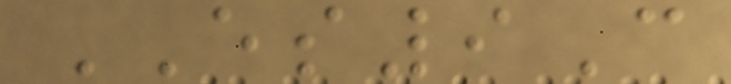ES9C
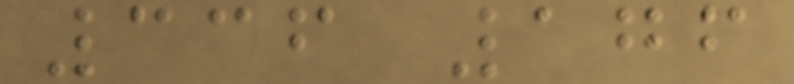336 176
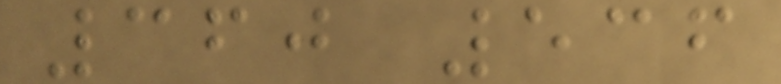360 536
